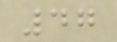47
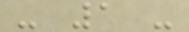- 1 -
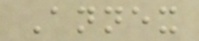Annex
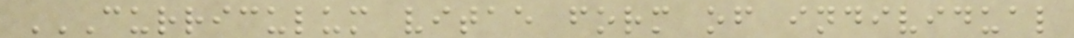CURRICULUM VITAE FORM OF INDIVIDUAL
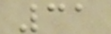31
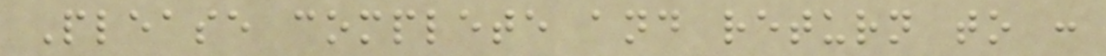Please complete and return to :
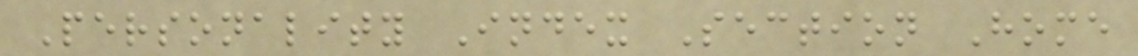Personality Index Section Home
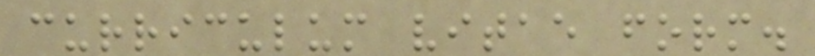curriculum vitae form.
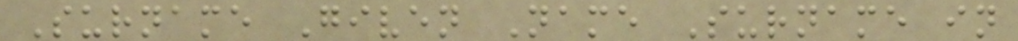Surname Given Name Surname in
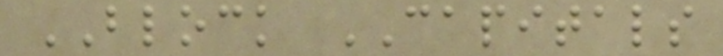BLOCK CAPITALS
